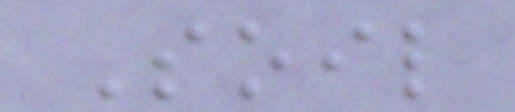Soil
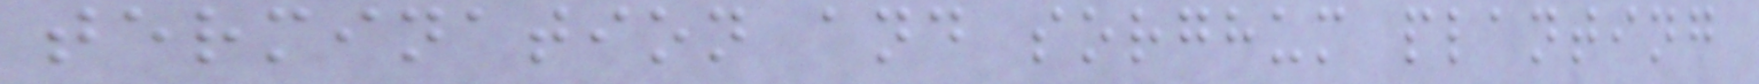termination and sorghum planting
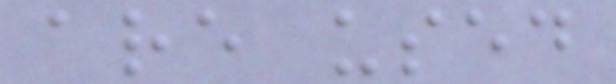are used
